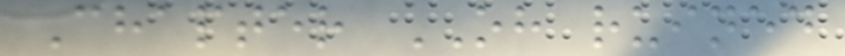Chapter OH ruined
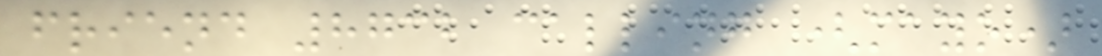friend 8732 calling (mayo)
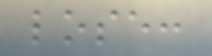lose:
